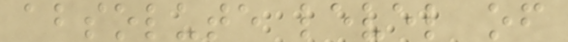absolute level of
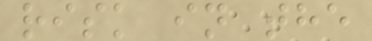risk in the
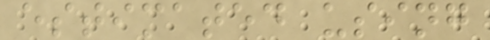estimated using
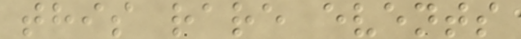this rare events
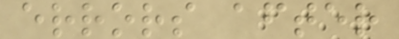errors after
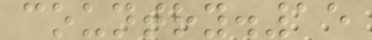country.15
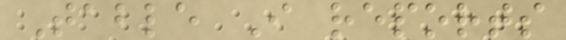Table I reports
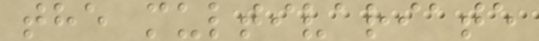the multivariate
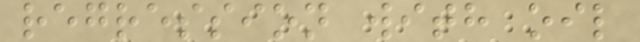regression with oil
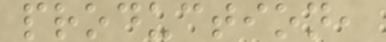production,
